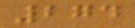274
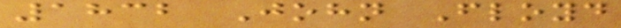1832 John Floyd
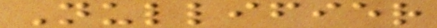Nullifier
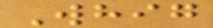Whig
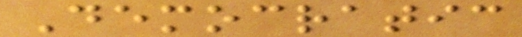Democratic
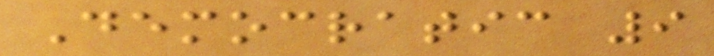Democratic 9
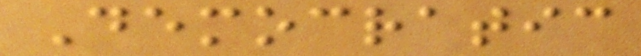Democratic
